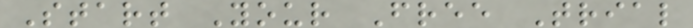Start Your Free Trial
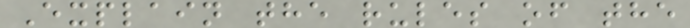Explain the rules of the
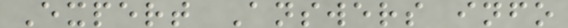Expert Answers info
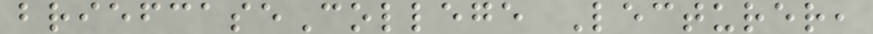briefcaseCollege Lecturer,
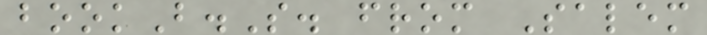bookB.S. from Salem
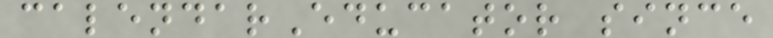calendarEducator since
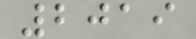2019
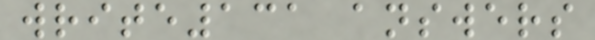write131 answers
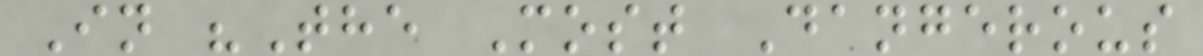In "The Most Dangerous
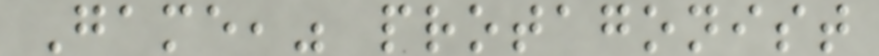Game," protagonist
